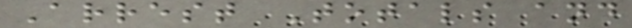Arrest Totals and
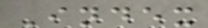Index
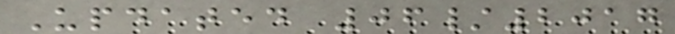Updated 06/2017
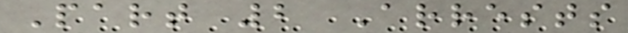Part 2 Arrests
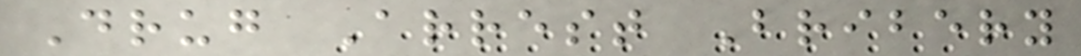Drug Arrest Bribery
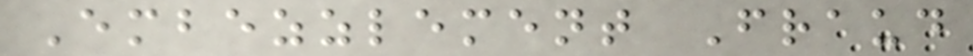Embezzlement Fraud
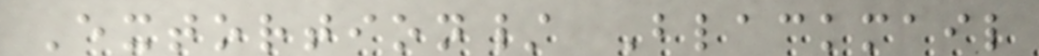Extortion/ Blackmail
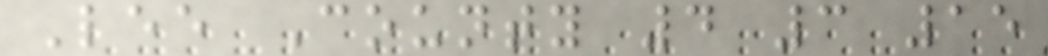Lee County 4 3 15
